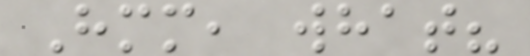Hmm, what?
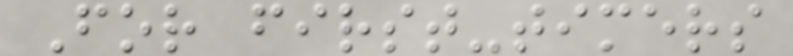For first-timers
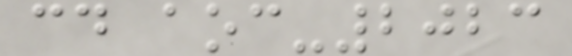cd aoc-2023
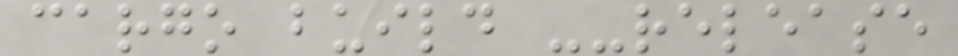cargo build --release
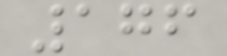176
